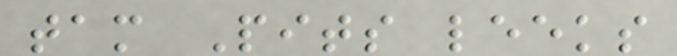tam Pits leeks
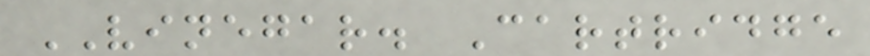VINEGAR. Cartridge
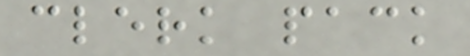clerk pack
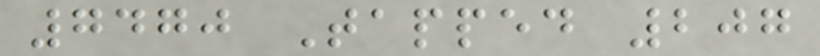7470 Tapped 207
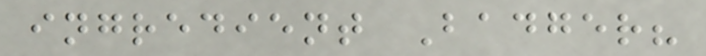ingredient Badger?
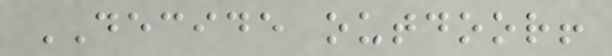DECIDE outdoor!
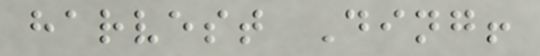harvest Ding!
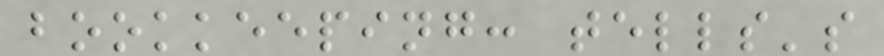bookkeeping: tells's
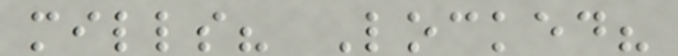mills? Locked?
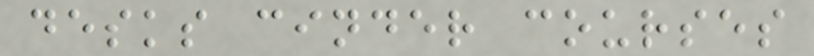desks cinder courses
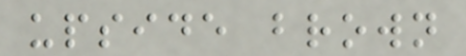upside brown
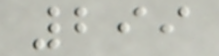299
